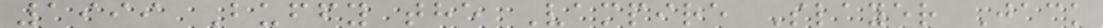1999 Buffy the Vampire Slayer Jack
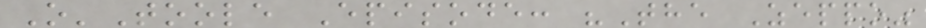O'Toole Episode: "The Zeppo"
